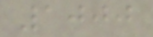1000
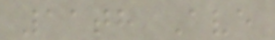11th Ave
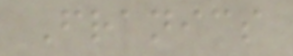Franics
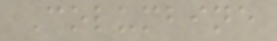Columbine
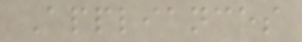Appliances
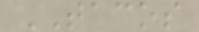TACOS
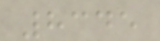8345
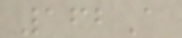162A
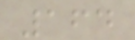164
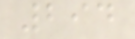294
